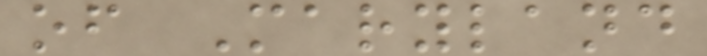of Maryland
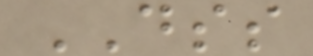DSS
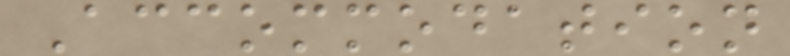Accommodation
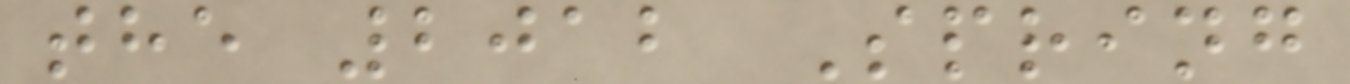the 2012 Spring
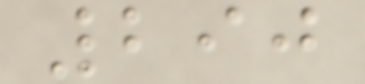290
